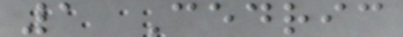1 Cedric
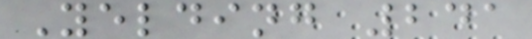Yelding 241
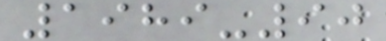1989-90
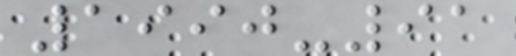1990-91
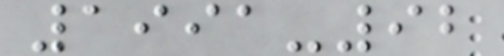1991-92
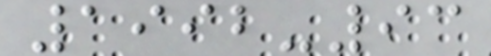1992-93
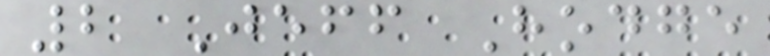2 Jeff Hodge
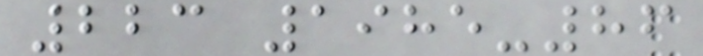223 1985-86
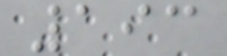193
